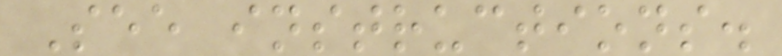See instructions.
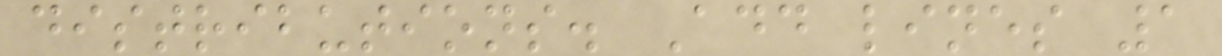distributions. Add lines 1
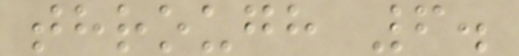through 6.
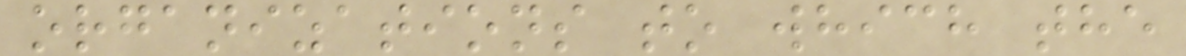organizations to which the
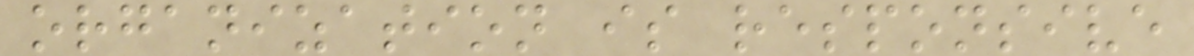organization is responsive
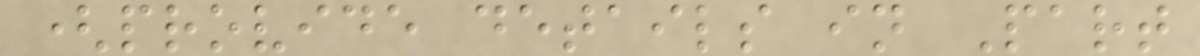(provide details in Part
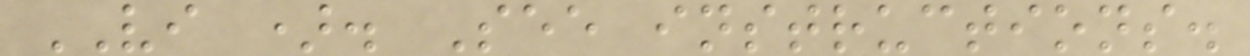VI ). See instructions.
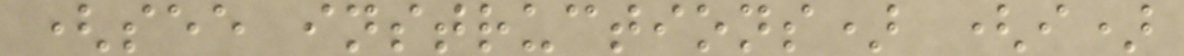(see instructions) (i)
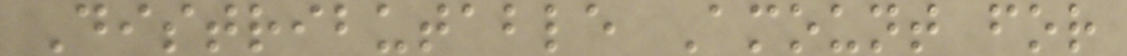Distributable Amount for
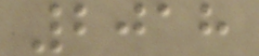2018
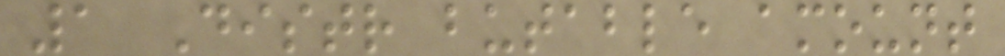1 Distr butable amount
